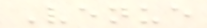Venue
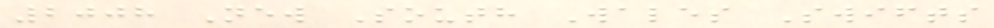2008 New South Wales Swifts
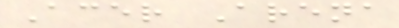Acer Arena
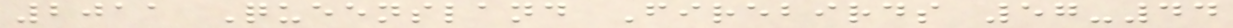2011 Queensland Firebirds 57-44
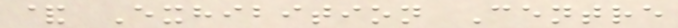& Exhibition Centre
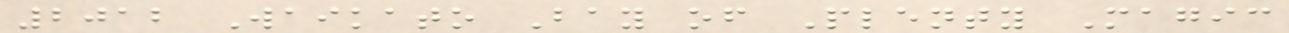2012 Waikato Bay of Plenty Magic
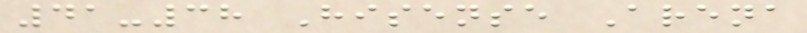41-38 Hisense Arena
